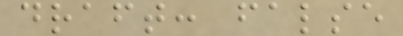draft: false
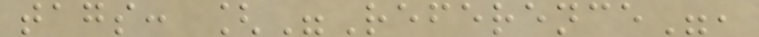tags: ["Reference",
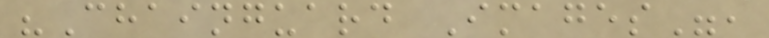"Chainguard Images",
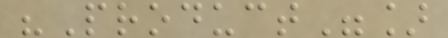"Product"]
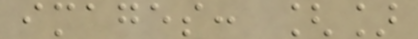images: []
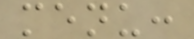menu:
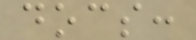docs:
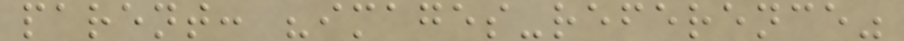parent: "images-reference"
